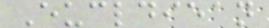Eucldiean
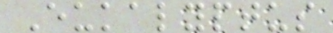Eukalyptus
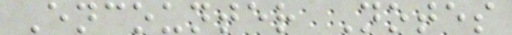Encounter Notes
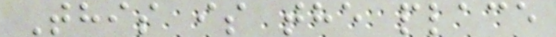This is the place
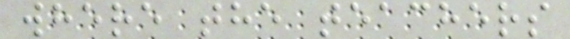where the teachers
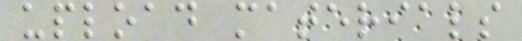upload materials
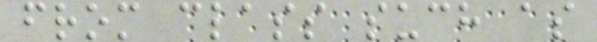from class such as
